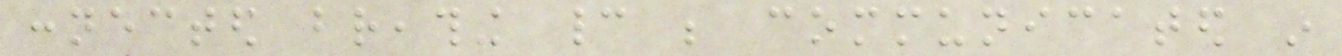connected breathing cannot be communicated in
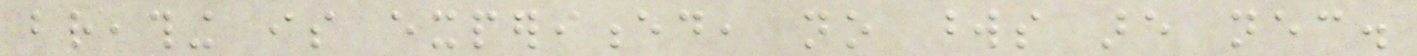breathing is experienced, no words are necessary.
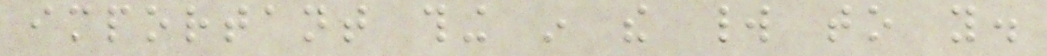important thing in the world to you.
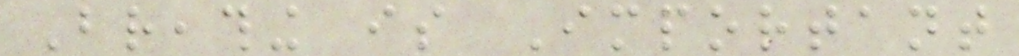Breathing is Important
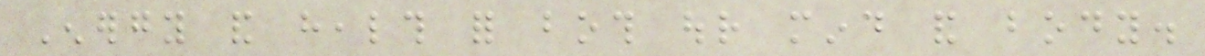Energy and health for both our mind and body.
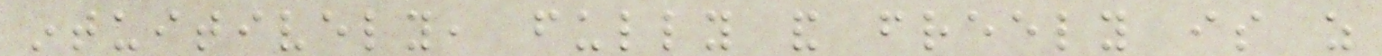intuitively, fully and freely is as
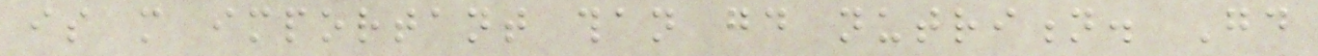is more important than good nutrition. Good
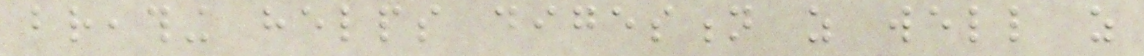breathing helps digestion as well as
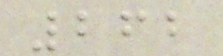262
